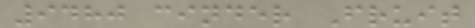9480 cinder Fruit
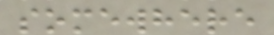somewhere
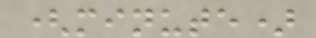(minute)
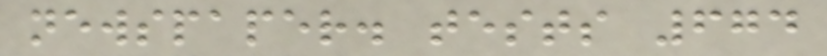newspaper. tests 674
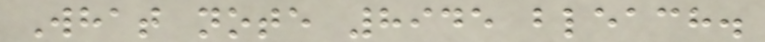What note 8945 bleach.
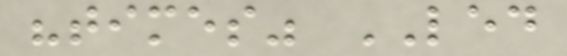"times" LED
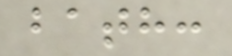bath:
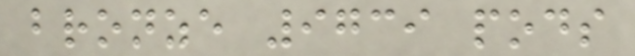bronze 9739 pods
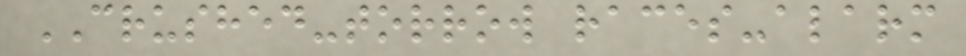CRUSHED-torrow races-alarm
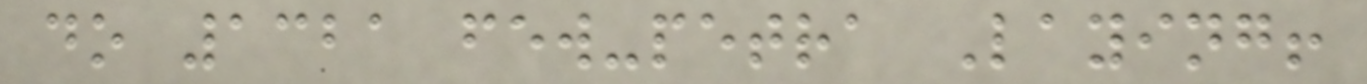do 1321 few-petra Laying!
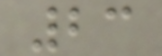23
